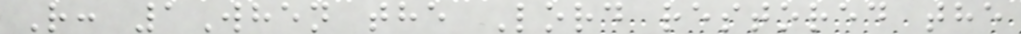R: 1When the Lord restored the
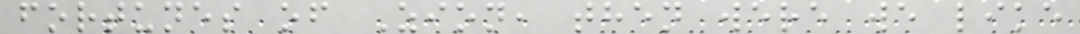fortunes of Zion, then were we like
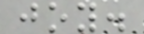joy.
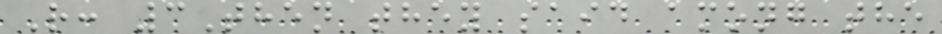R: 3Then they said among the
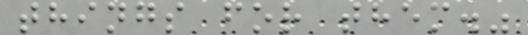things for them."
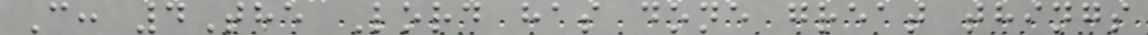C: 4The Lord has done great things
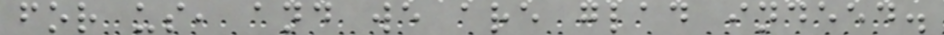for us, and we are glad indeed.
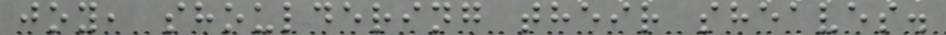joy, shouldering their sheaves.
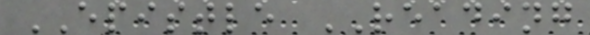EPISTLE READING
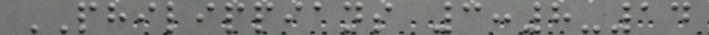PHILIPPIANS 3:8-14
